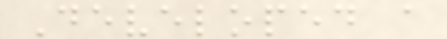Developed a
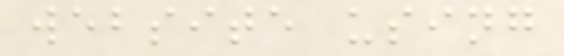website using
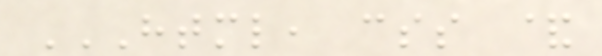HTML, CSS &
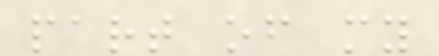part of my
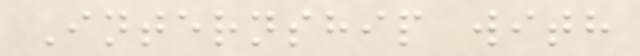Internship with
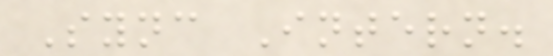Sync Intern.
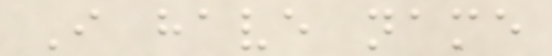I have name
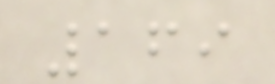169
